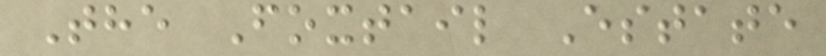The Foxtail Estate
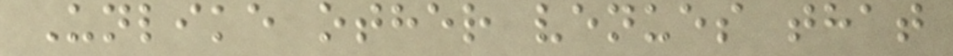Unlike other venues that
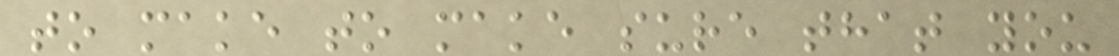to make to make sure that you
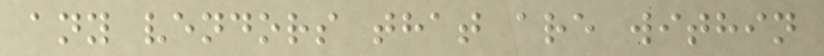any vendors that are within
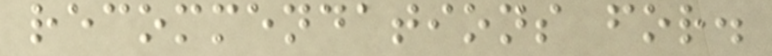recommendations for.
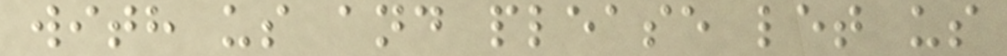with us and please let us
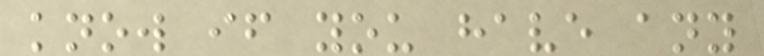know if you have any
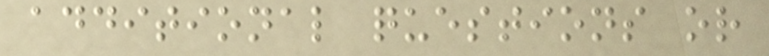additional questions or
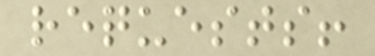requests!
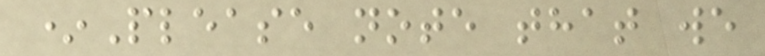*Please note that we
